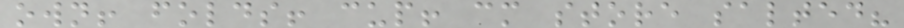own! folds! cup! cm store salted?
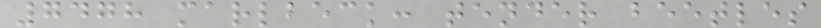7478 marlbeck: tender beetles
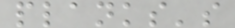planks's
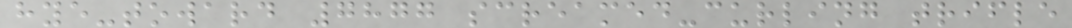hye-toward 7877 screamed-curling trifle
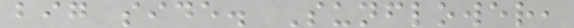big side. Sunflower,
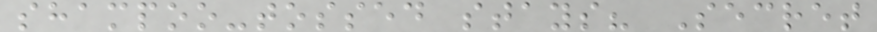shampoo-tossed stays? Secret
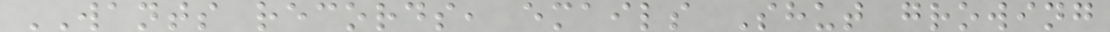WANTS records, emails Shut growing
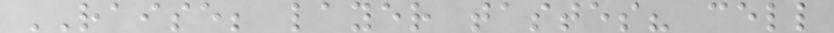RAISE; layer tastes? cell
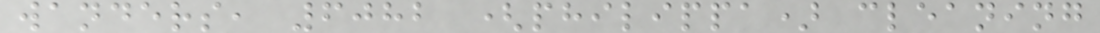wanders, 6082 (philippa) cleaning
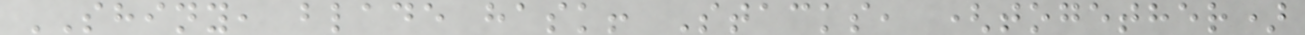SHINY, blade hask! Stacks, (together)
